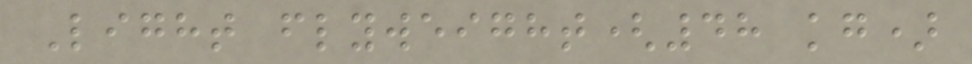Light flyweight(48 kg)
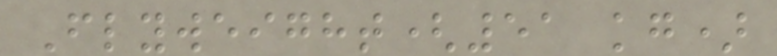Flyweight(51 kg)
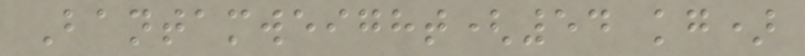Bantamweight(54 kg)
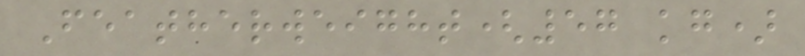Featherweight(57 kg)
